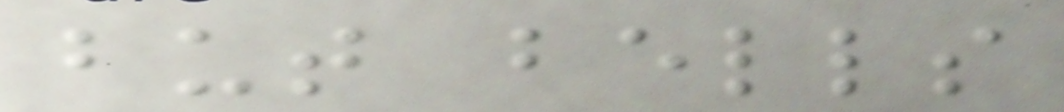but bells
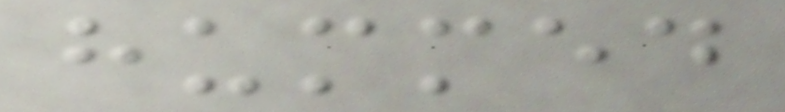hummed
